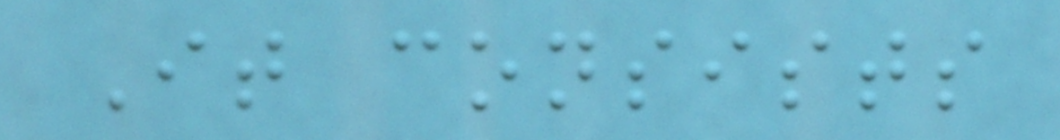It consists
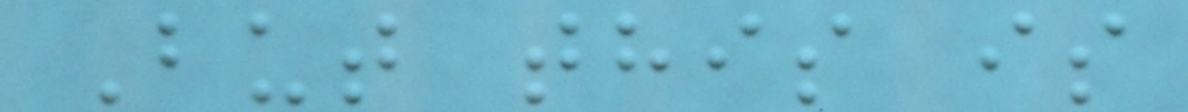But this is
